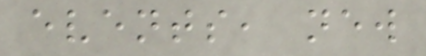events, new
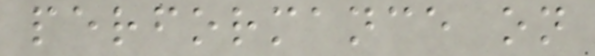performance on
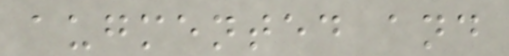augmented and
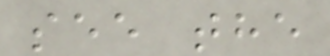see the
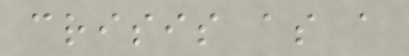crisis as a
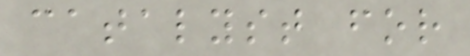catalyst for
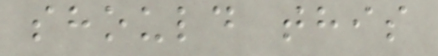should this
